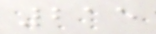215
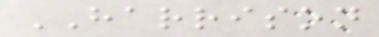HARRISON
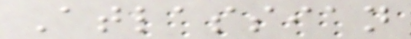Atlassian
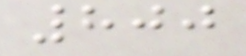800
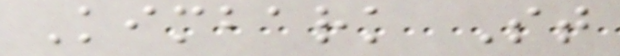Kimbark St
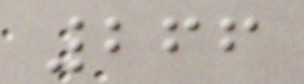266
